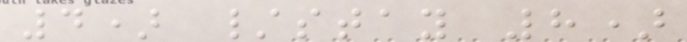4) /stay 8)
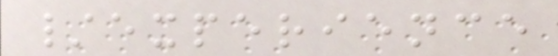/experience
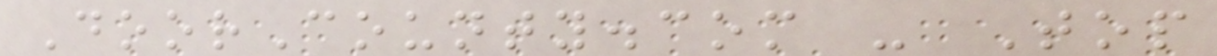DoorCounty.com - Top
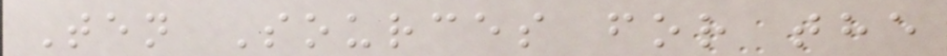Ten Sources for the
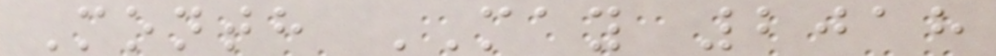Month MAY 2018
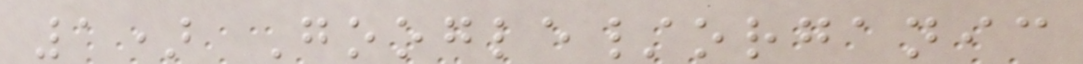1) Google/organic
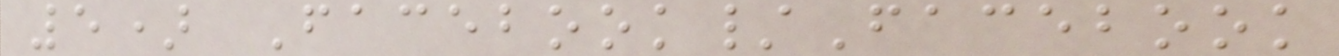5) Facebook/Facebook
